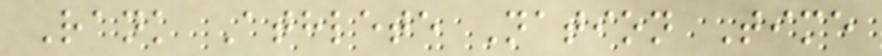Rank Athlete Nation Time
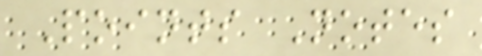Points Notes
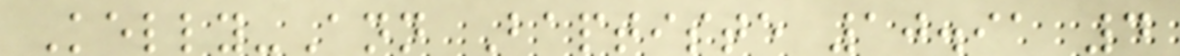Kelly-Ann Baptiste 10.91 4
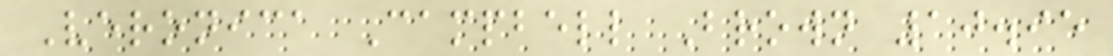Veronica Campbell Brown 10.95
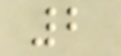2
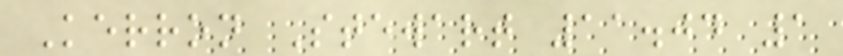Kerron Stewart 11.04 1
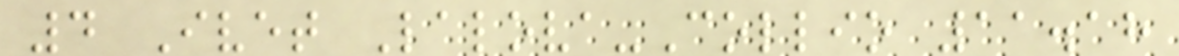4 Ivet Lalova-Collio 11.18
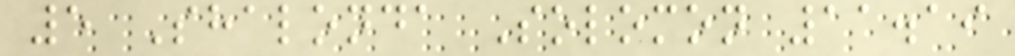5 Shalonda Solomon 11.19
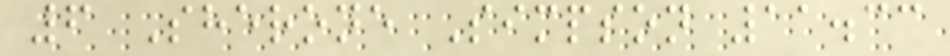6 Sherone Simpson 11.33
